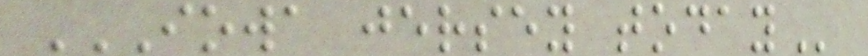IOWA JERSEY TODAY
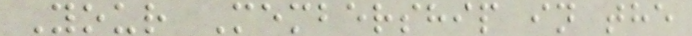Your Membership in the
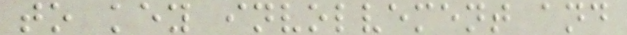to key involvement and
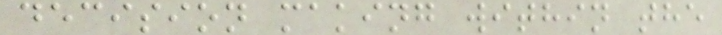decision making within the
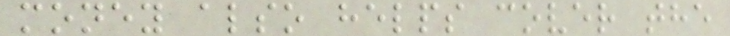money also helps cover the
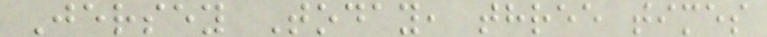Jersey Today, three times
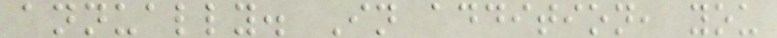annually. In addition, you
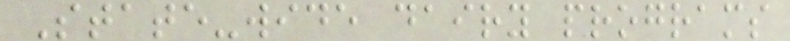State-wide dairy programs
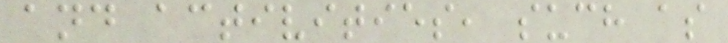and activities, such as
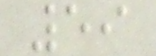59
